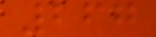267
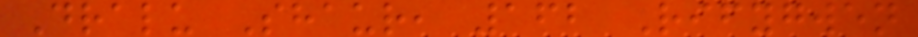Dralu Shaur, 162 Rifygwen
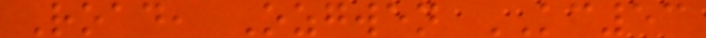Road, Ozgwen KC53
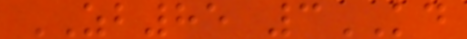ZB85 3KD
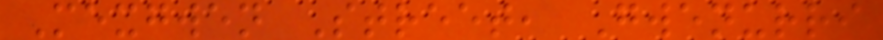Mexgwen Street, Gwenurri
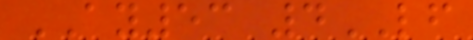AY53 4LF
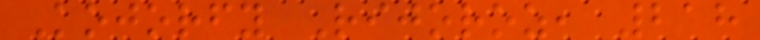Kojorfy Rijoroz, 218
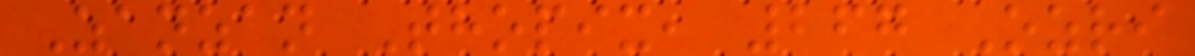Zanzan Thopix, 267 Ozri
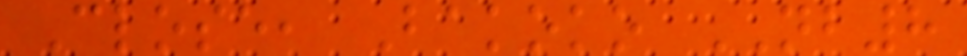Close, Bakoko NB8
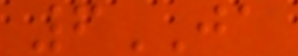6JA
